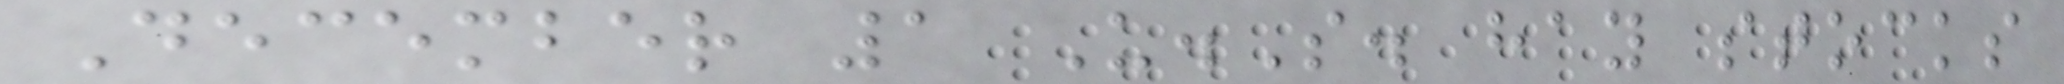December 1 U.S. hay stocks
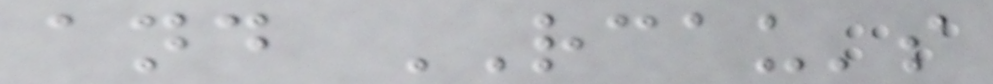and RCAU's
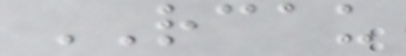RCAU
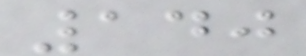140
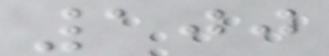100
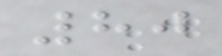80
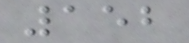152
